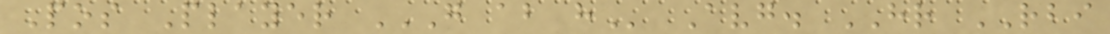Pos Player G AB H Avg. HR RBI
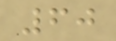60
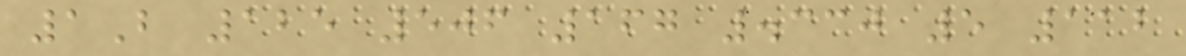1B 125 506 167 .330 5 112
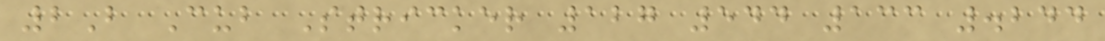2B Cub Stricker 127 544 133 .244
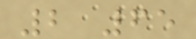2 65
